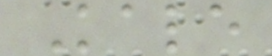Kale
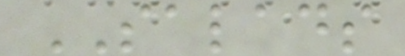SALADS
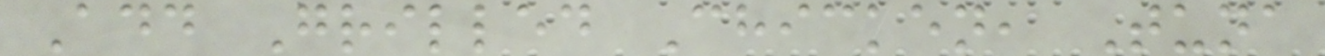Add Grilled Chicken, Tuna
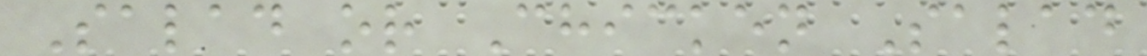Salad or Chicken Salad
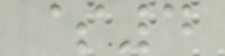$4
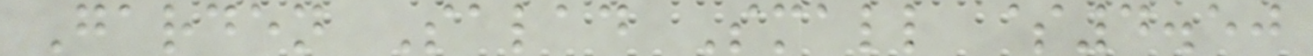Garden Salad Small $4.50
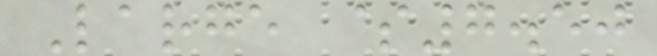Large $7.50
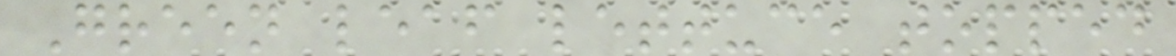Green leaf lettuce topped
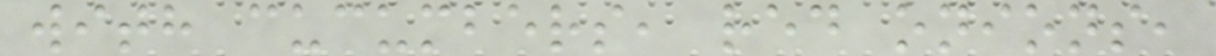with cucumbers, red onions,
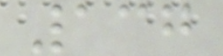137
